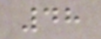48
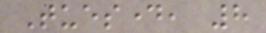Tuesday, 8
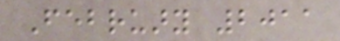February 2011
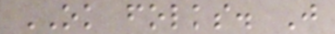OK folks. Just
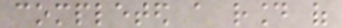completed a round of
